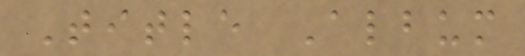Title Album
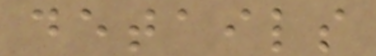details
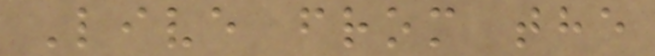Live from the
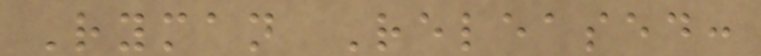Ryman Released:
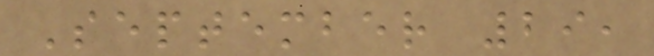September 29,
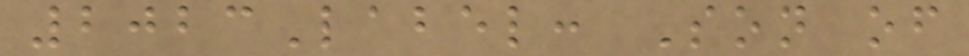2023Label: Son of
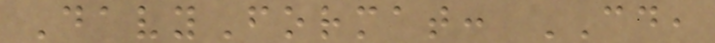DavyFormat: CD,
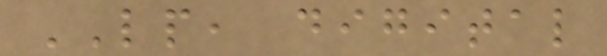LP, digital
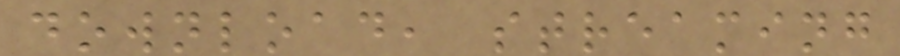download, streaming
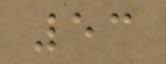53
